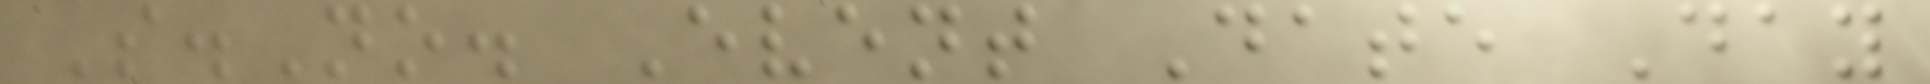S.No. Event Date Day
